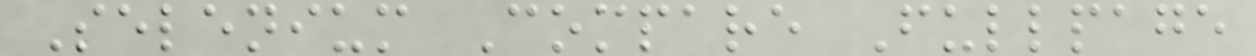Selenium Compare Fullpage
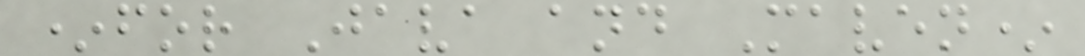*for Java and Maven*
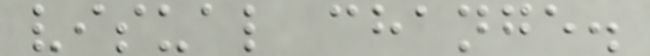visual change.
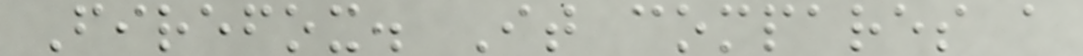Firefox. It compares a
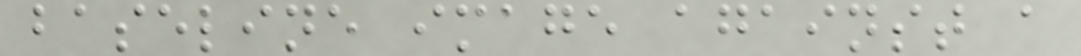baseline image against a
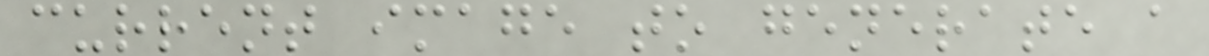current image to generate a
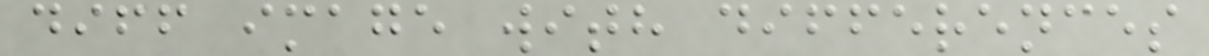diff image with differences
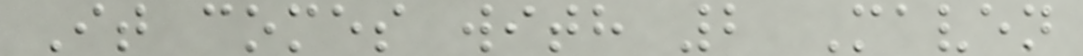It comes with 2 Maven
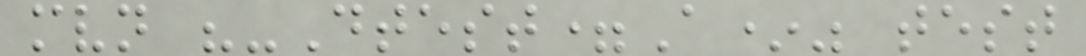mvn "-Dtest=A*" test
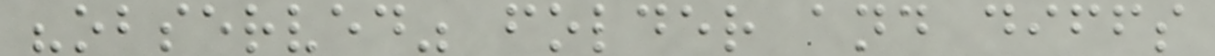"observed" folder and diffs
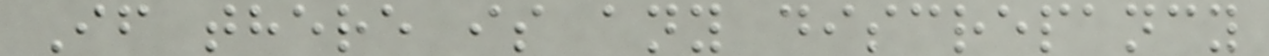If there is any discrepancy
